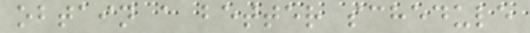obtain a better schedule
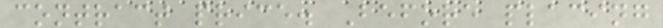contract price. Before placing
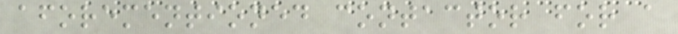aforementioned contactor for a
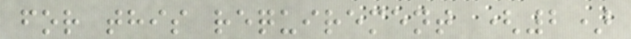for this requirement (2)
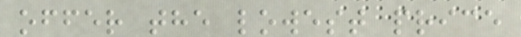offer the lowest price
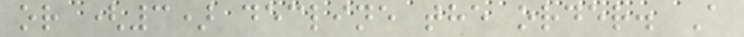or (3) decline the order. A
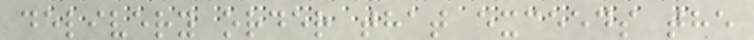delivery order that exceeds the
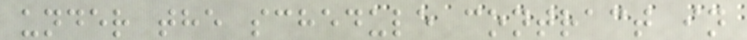under the schedule contract in
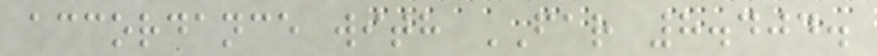accordance with FAR 8.404.
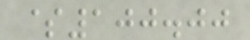$100.00
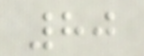80
